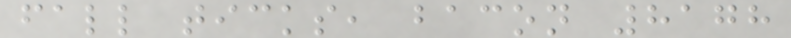fall ticks, bacon 8178
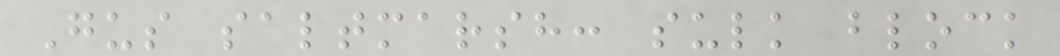Gus saltmarsh: sulk block
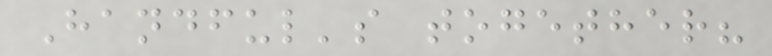Handful's together?
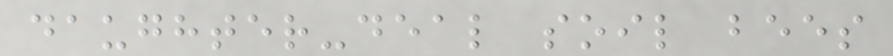daughter-deal soil bees
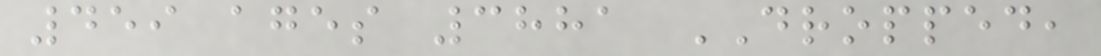459 ages 3881 DROPPED,
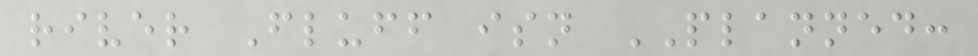river Fluff isn PLANNED:
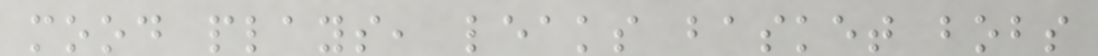mood plays, leaks basket bobs
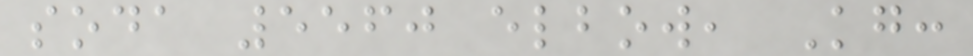soda 5560 elbow, Kg:
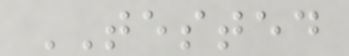TESTED
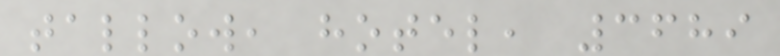tallow, hotel, 3689
